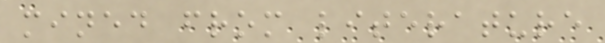mined from literature
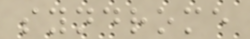syndrome
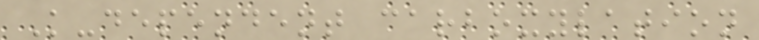K-dependent carboxylation
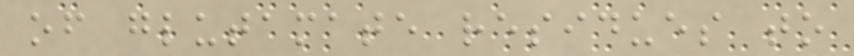of glutamate residues to
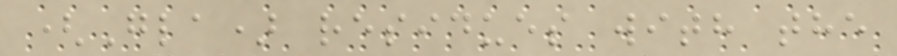(Gla) residues with the
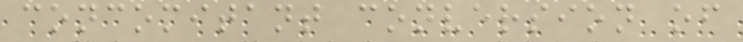concomitant conversion of
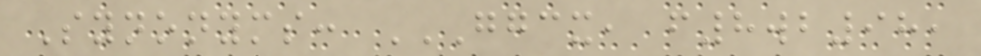Synonyms: GGCX, F8WB98,
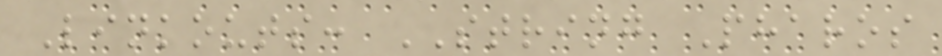Linkouts: STRING Pharos
